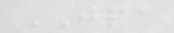JPA
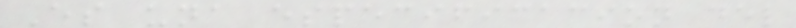Es una especificacion del
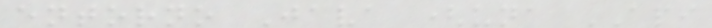entorno Java (una API
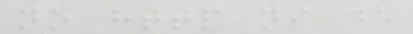no http ni de
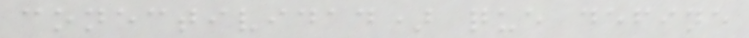conectividad) que define
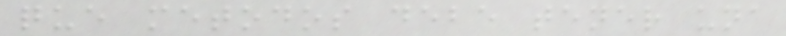que metodos debe tener una
